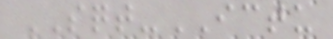SQT-ICTU
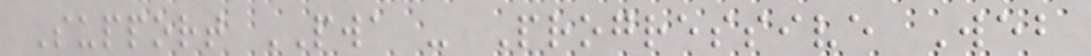Support PWA - Progressive Web
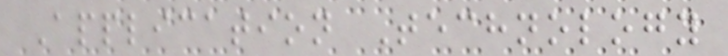Application Technology
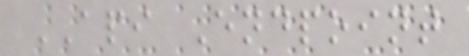API Endpoint
